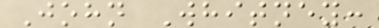John Whitney:
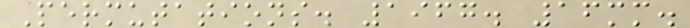Permutations. 1967. 16mm.
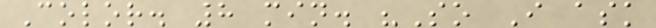Color. 8 min. "So I ask
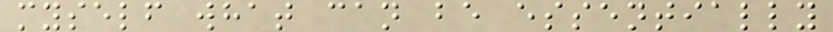myself what can be essentially
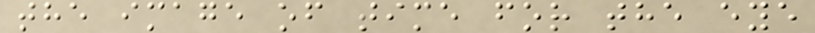the image of time for the eye
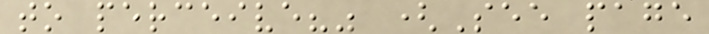to perceive?" (See page
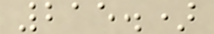215.)
